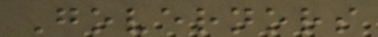Governors
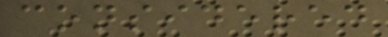considered
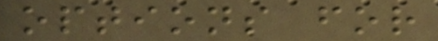options for
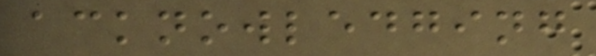acknowledging
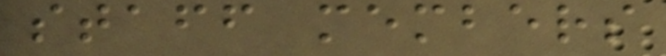staff members
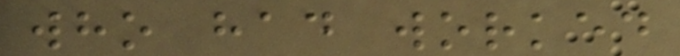who had worked
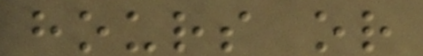hours or
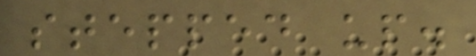stepped up.
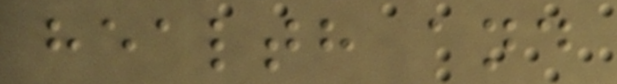health and
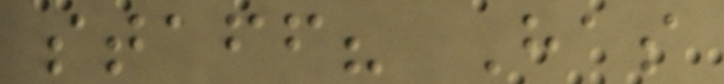staff? Has
